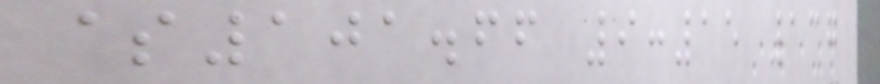$101.66 9:15 137
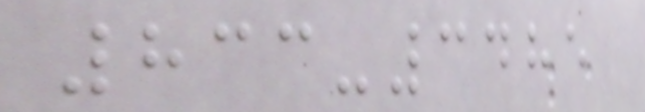833-3485
